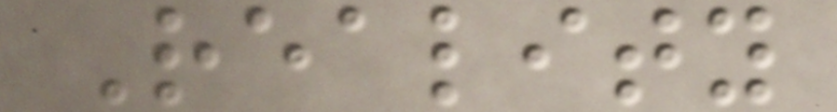Reality
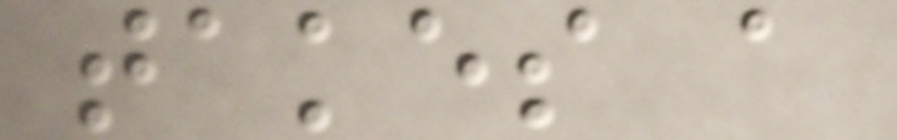takes a
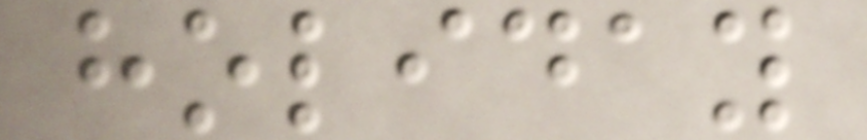holiday
